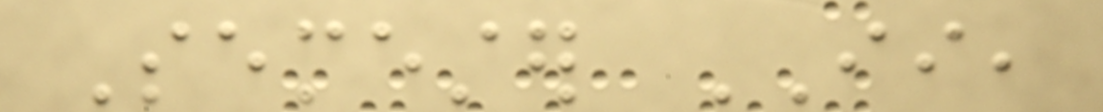Semester II,
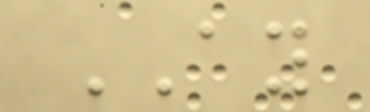AY
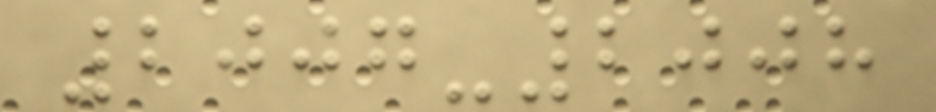2007-2008
